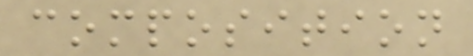composition
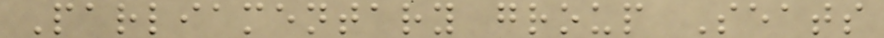Parliamentary group Seats
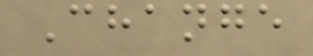Change
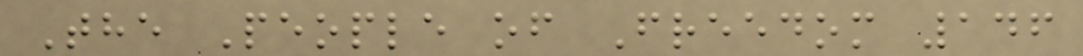The People of Freedom 146
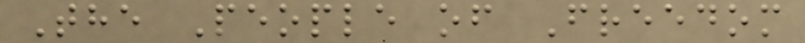The People of Freedom
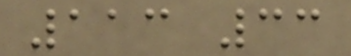113 33
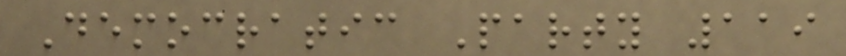Democratic Party 119
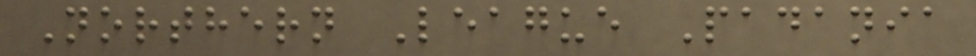Northern League Padania
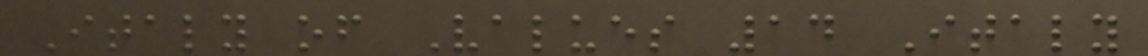Italy of Values 14 Italy
